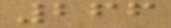266
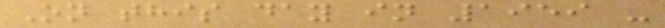On this day in 1959 -
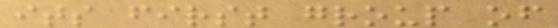its first group of
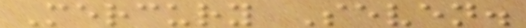Mercury Seven.
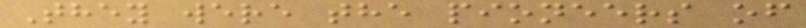They were the pioneers of
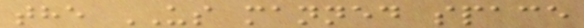the US manned space
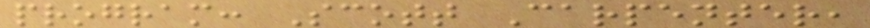program: Scott Carpenter,
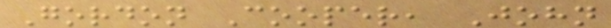Gordon Cooper, John
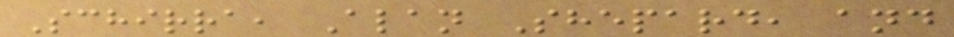Schirra, Alan Shepard, and
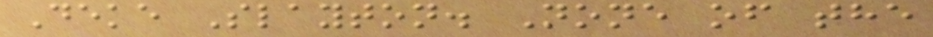Deke Slayton. None of the
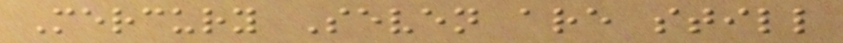Mercury Seven are still
